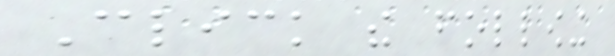Click the following
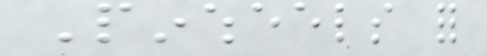Pinwheels for
